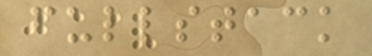fullstack
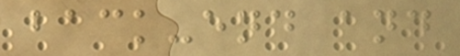back-end and
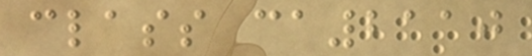class ca2110
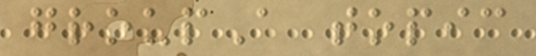groupA topic
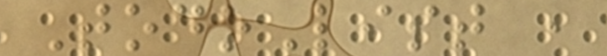TodoList ,
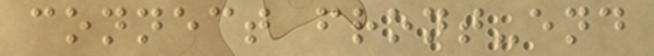connect front-end
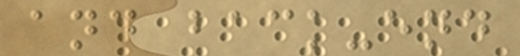and back-end
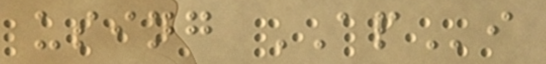using APi
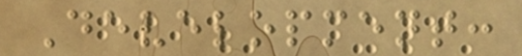Development:
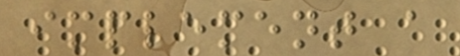implement a
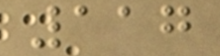117
